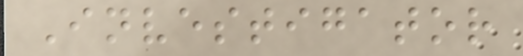Investigator
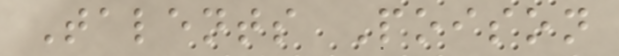Talents Poison
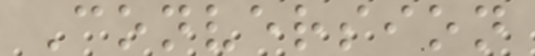Conversion
